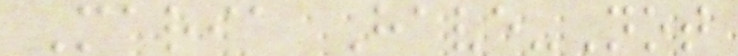Maria Have-Not
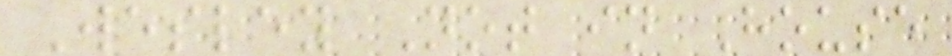Wesley Not in House
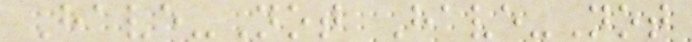Have-Not Have-Not
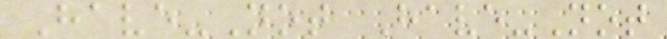Have-Not Have-Not
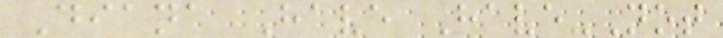Diana Have Have-Not
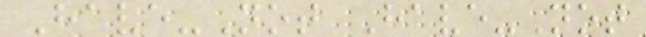Have-Not Have-Not
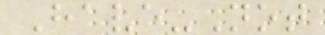Have-Not
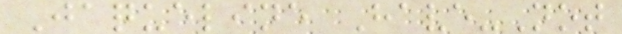Jaqueline Have-Not
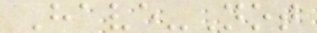Have-Not
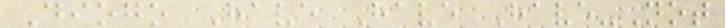Diogo Have Have Have-Not
